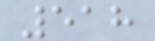518
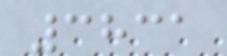3831
